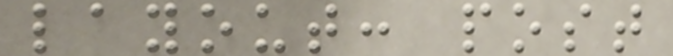layout: post
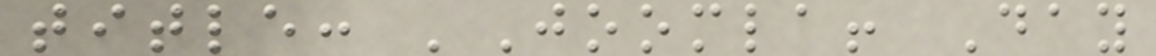title: 'Joomla! Day
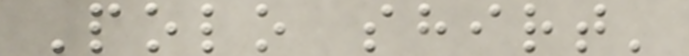Polo shirt'
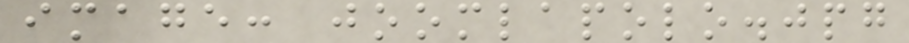image: joomlapolo.jpg
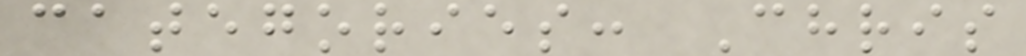categories: Chris
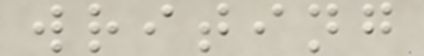writing
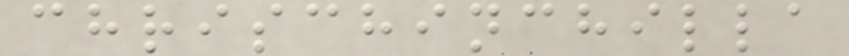chrischinchilla
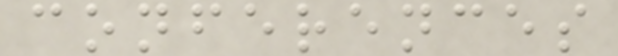conferences
